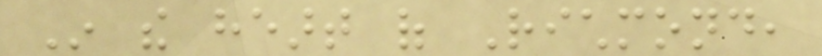In the heart of Richmond,
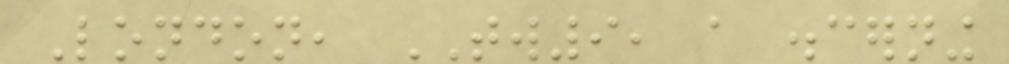London, TW9, a discerning
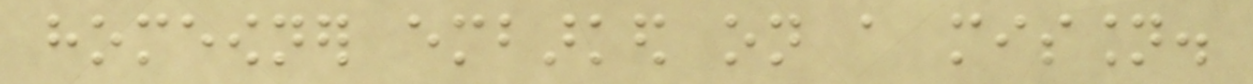homeowner embarked on a mission.
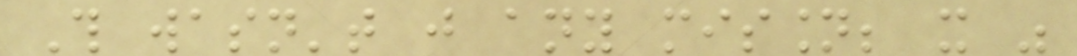This wasn't just any mission; it was
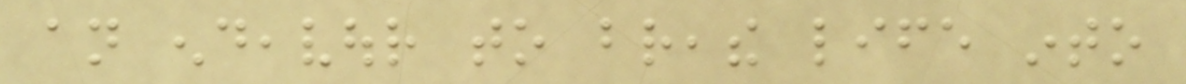an endeavour to breathe life into
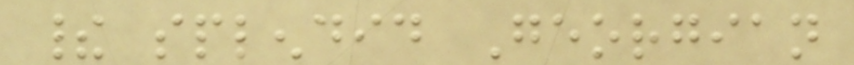their splendid Georgian
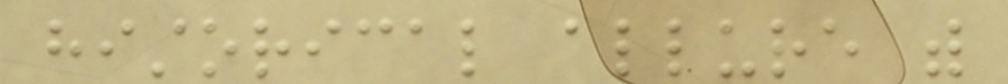historical allure with
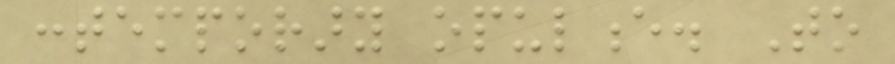contemporary opulence. To
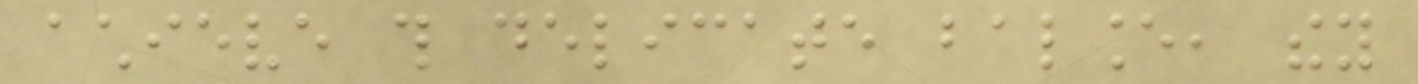achieve this delicate balance, they
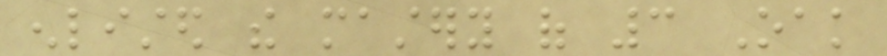enlisted the mastery of 3 Oak
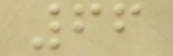66
